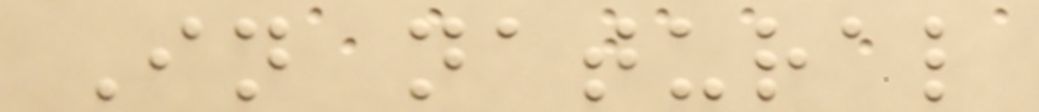In natural
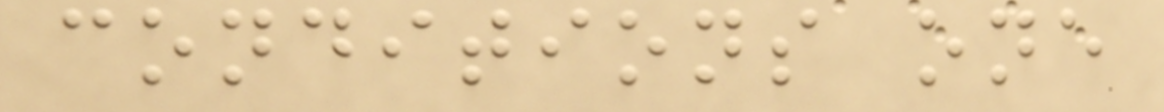conditions one
